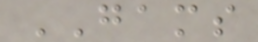GAMS
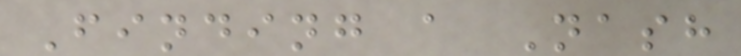Finding a Nash
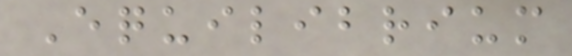Equilibrium
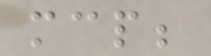mcp;
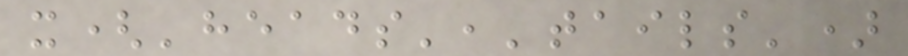x('heads','tails')
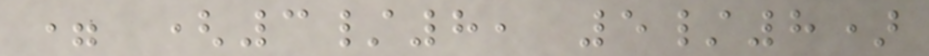= (3/8, 5/8)
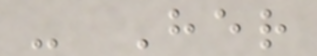- Her
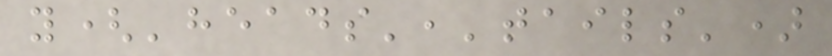y('heads','tails')
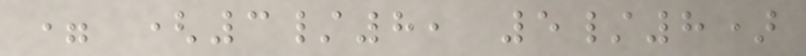= (3/8, 5/8)
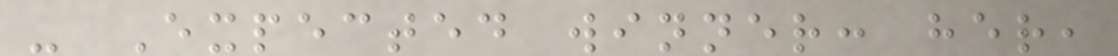- Expected winner: her,
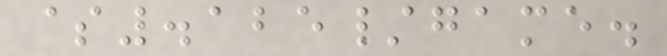$.125/game.
